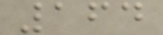164
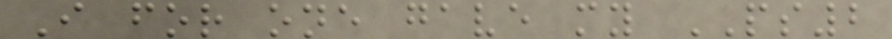I for one gave my PS2
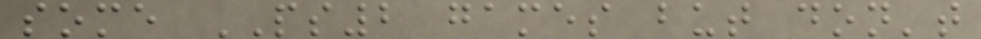some PS2 games but don't
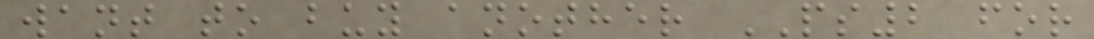want to buy another PS2 for
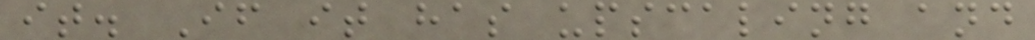it. If it has upscaling and
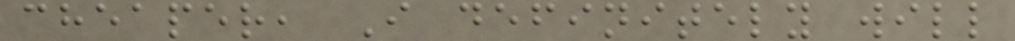cheaper, I definitely will
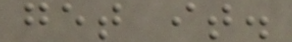get it.
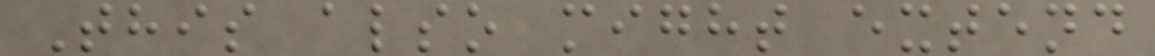This also might extend
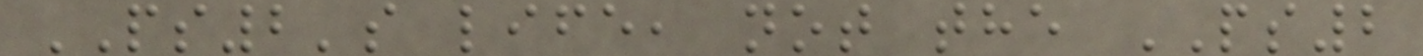PS2's life, not the PS2
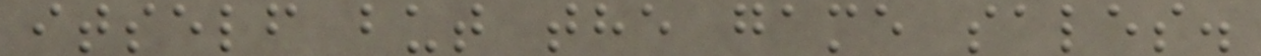itself but the game sales.
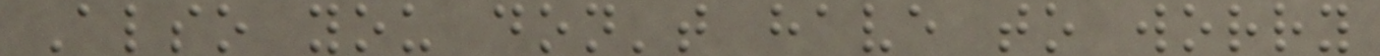Also you don't have to worry
